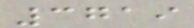3719
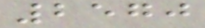2570
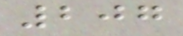207
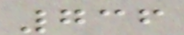736
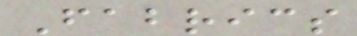Fabrics
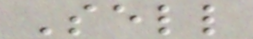Sell
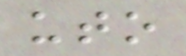uto
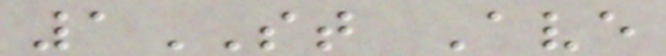1ST Ave
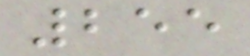255
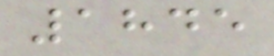1845
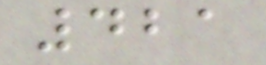421
